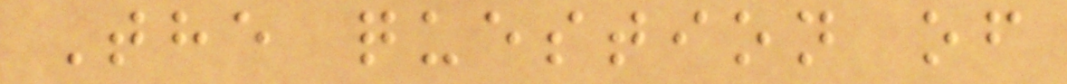The question of
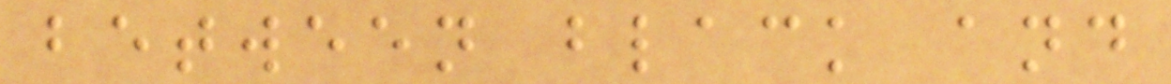between black and
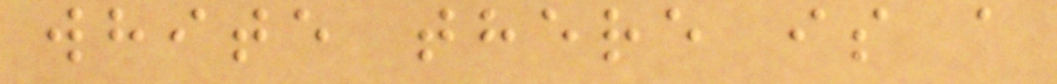white there is a
